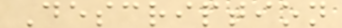Description
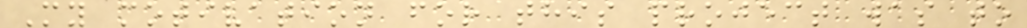My motivation for this project was to
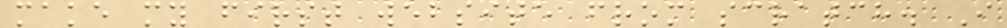make my first website from scratch. I
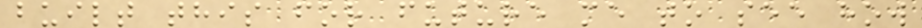built this for future me to see how
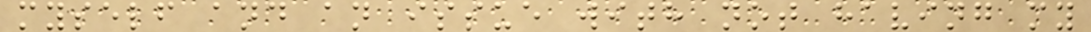myself and an issue with not having my
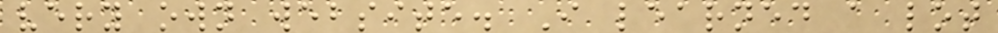very own website. I learned a lot
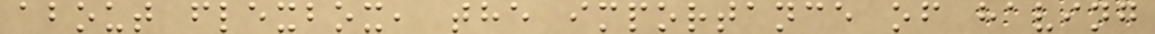about flexbox, the importance of having
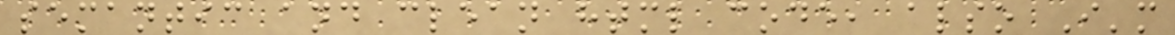semantic and clean html code, also I'm
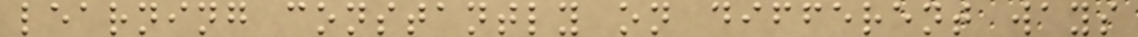learning constantly on different ways
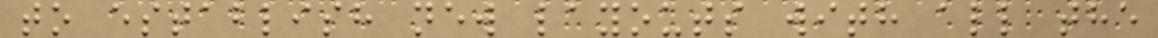to establish new layouts with all the
